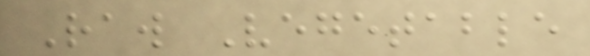Raw Vegetable
